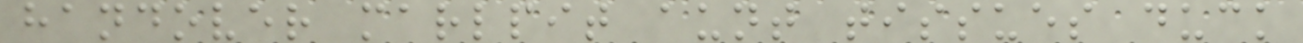handover marlpit aunt tissues duck
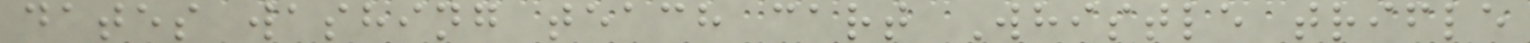dates washing teach cart Whistle trifle
